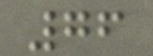76
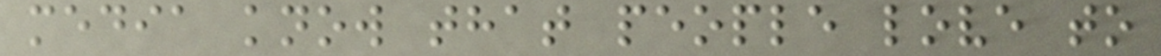media know that people love to
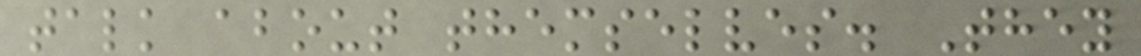talk about themselves. They
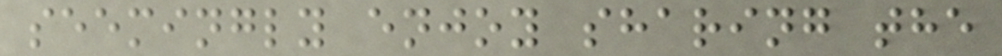seemingly enjoy sharing the
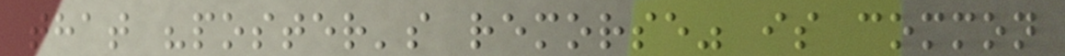that "poster's remorse" is common
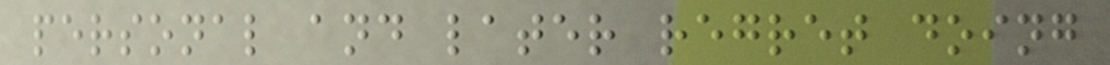personal and later regret doing
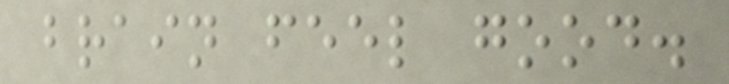brain feel good.
